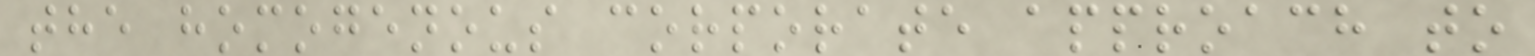the homogenous corporate approach to
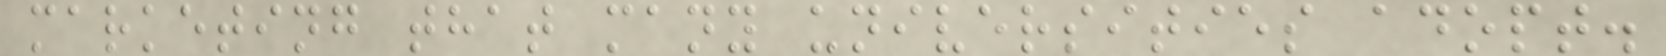marketing that many universities adopt.
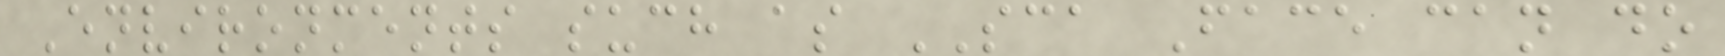Environments such as SCA Face can do
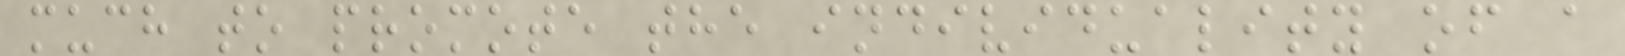much to promote the individuality of a
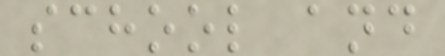school and
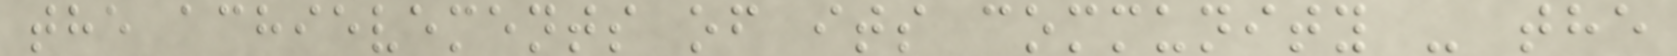the achievements of its community - the
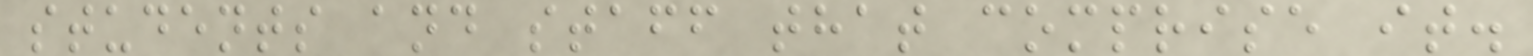students and staff that comprise it.
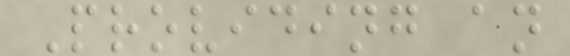Providing an
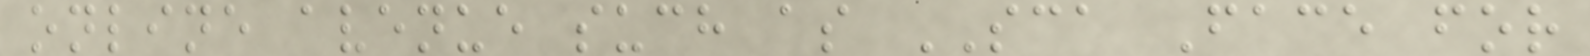online avenue such as SCA Face for
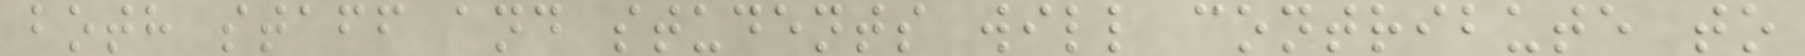both staff and students will contribute to
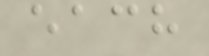each
